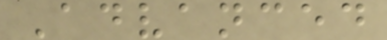Advanced
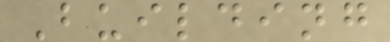Building
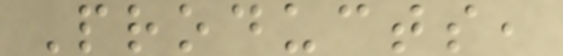Products,
